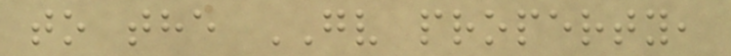to the GV property,
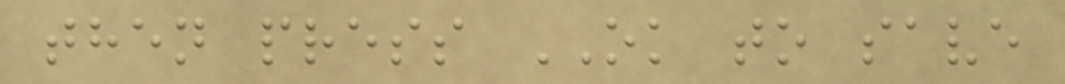then press OK to save
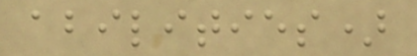abilities)
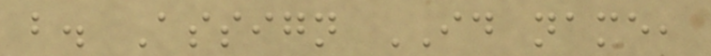b. Assign ID name,
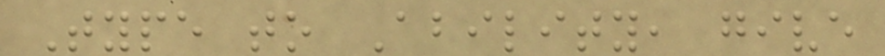Type to Ability, give
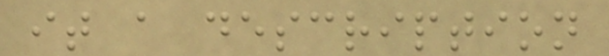it a description
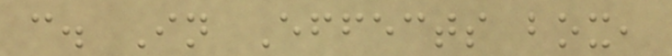c. In Effects box,
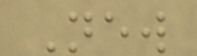New
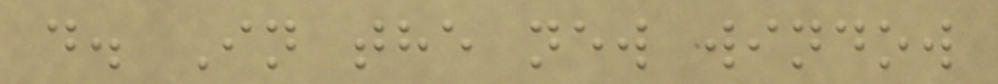d. In the new window
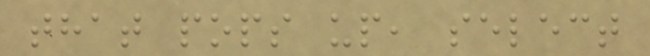that pops up, select
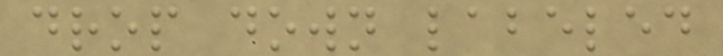drop down labeled
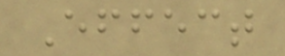Effect
